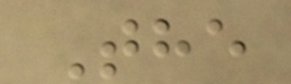The
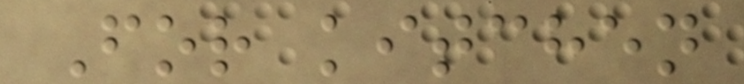For kitchen
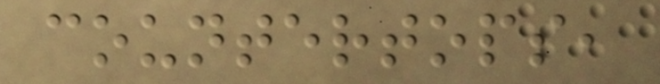countertops,
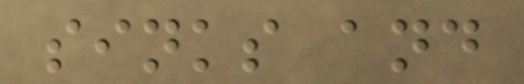sinks and
